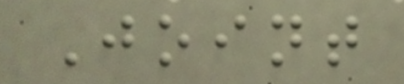Joint
